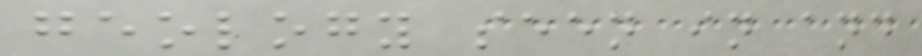geology seen in and
